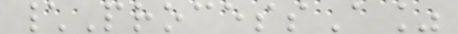\ProcessA%
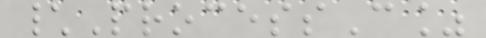\ProcessC%
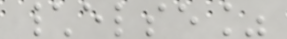\else%
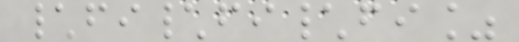\fi\fi\fi%
